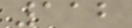112
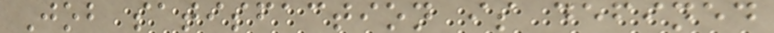Job satisfaction is defined
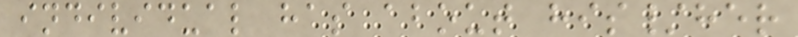individual has about his/her
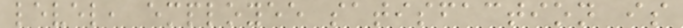level, employee satisfaction is
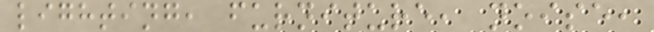lighting, furniture, noise,
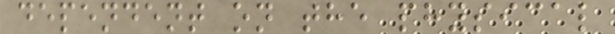dependent on the physical
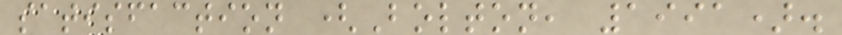satisfaction (Bolton, 1991).
